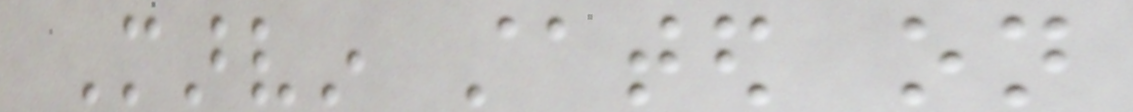Marvin stated on
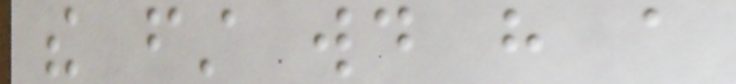the first would have a
